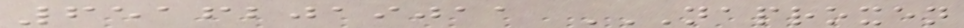65162019011 NAPROXEN
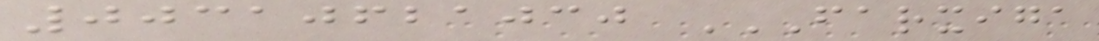00310621030 FARXIGA
